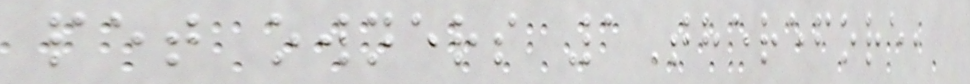pet owners 1Therefore,
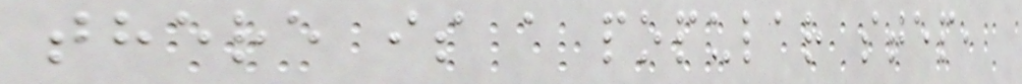there is a popular step,
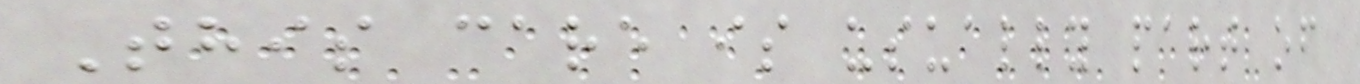This care is usually part of
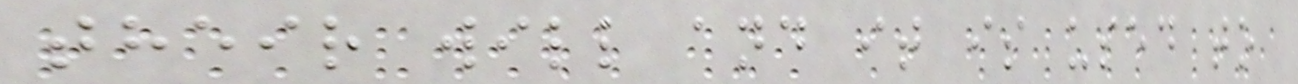their will and it is used to
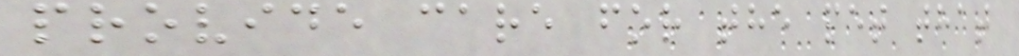provide care for the pet that
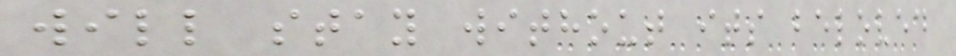will stay without its beloved
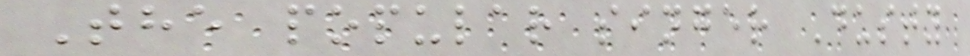The popular singer Dusty
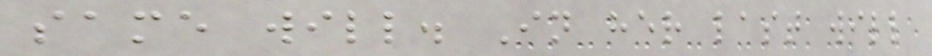same will. In her last will
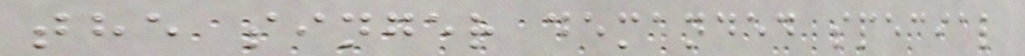the singer demanded special
